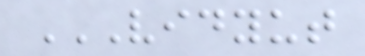VIDYUT
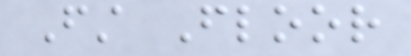First Floor
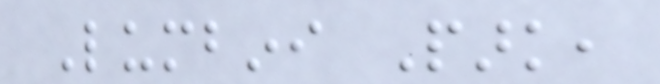Lumbini Park,
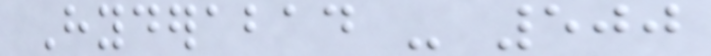Hyderabad - 500
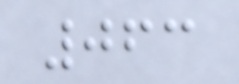063
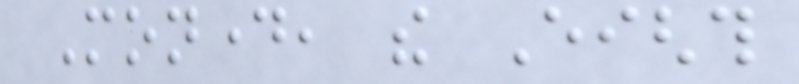Monday, the Eighth
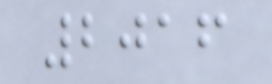2016
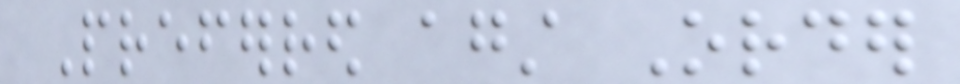Preferred against Order
